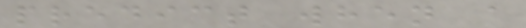predict when a
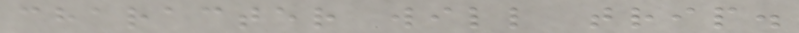character will trip.
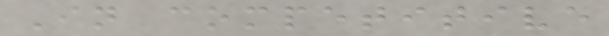In competitive
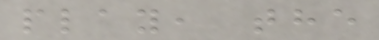play, the
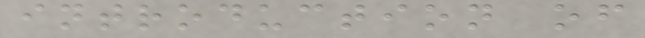introduction of
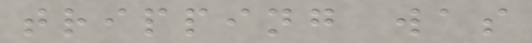tripping was
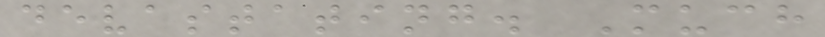devastating. Much
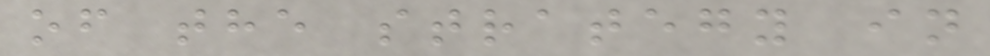of the strategy in
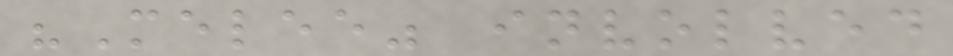"Melee" involved
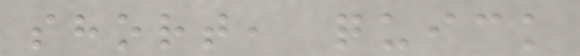short, quick
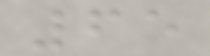65
